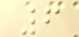6
